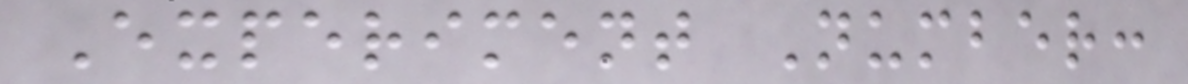Experiment Number:
